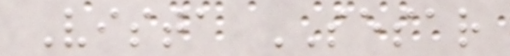Vista SESAR
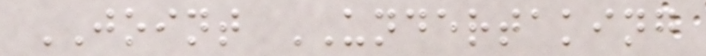JOINT UNDERTAKING
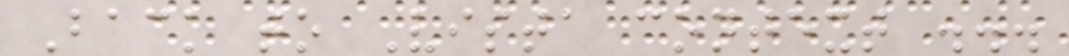Back to Vista context ...
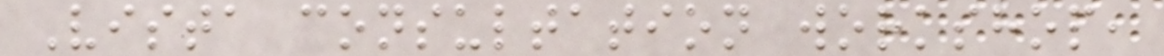Vista consultation workshop,
